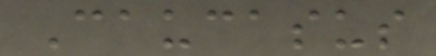Caucasus
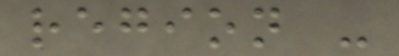region -
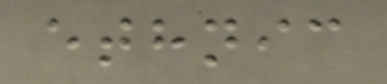ethnic
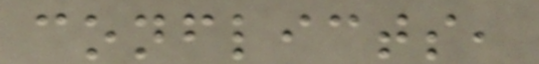conflicts,
